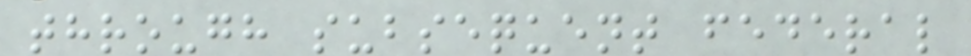through subsequent federal
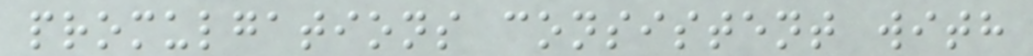promulgations consistent with
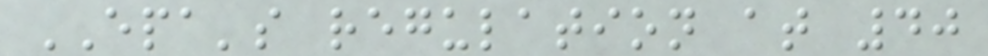EPA's regulation at 40
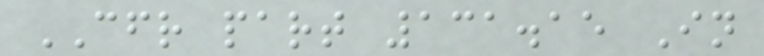CFR part 131.15 In
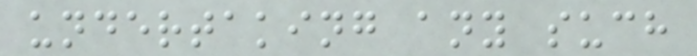undertaking any such
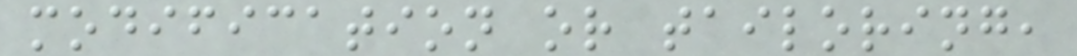modification or tailoring,
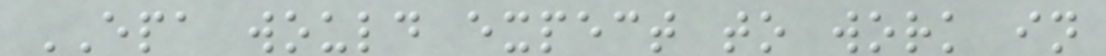EPA would expect to work in
